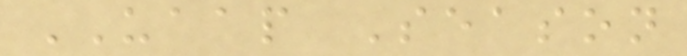UAAP Season
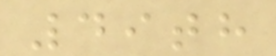49th
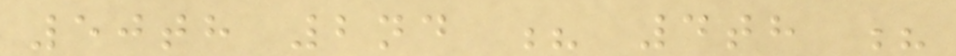50th 2nd ? 4th ?
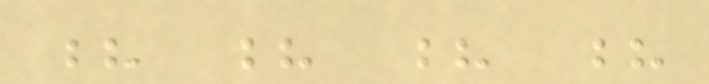? ? ? ?
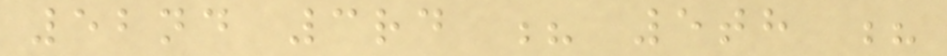52nd 3rd ? 5th ?
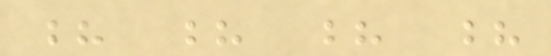? ? ? ?
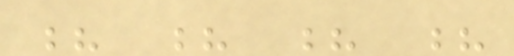? ? ? ?
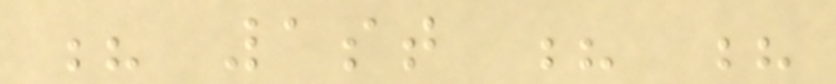? 1st ? ?
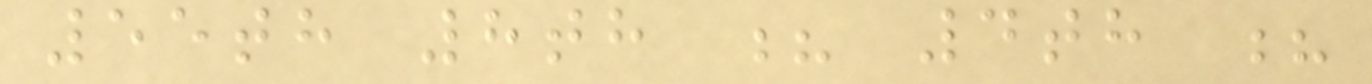55th 8th ? 4th ?
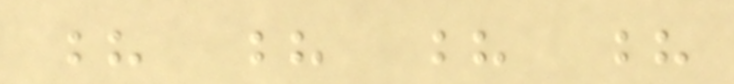? ? ? ?
